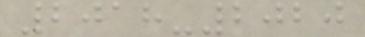2018-2020
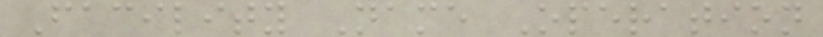Facility Name Operation
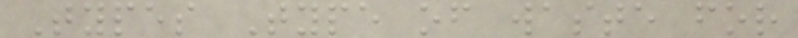Types Type of waste for
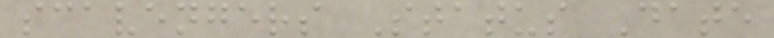scavengers Status Date
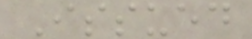Issued
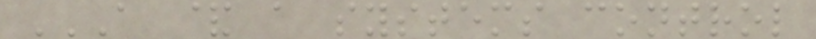A & A SYSTEMS CONTROL
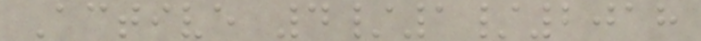Active 4/1/2018
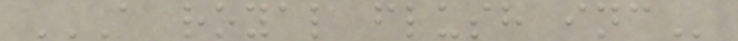A ROYAL FLUSH INC
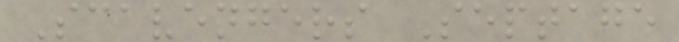Scavengers Septage
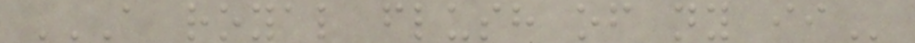A ROYAL FLUSH OF NY II
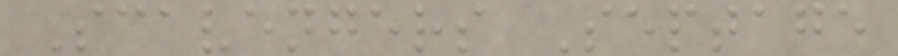Scavengers Septage
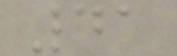41
